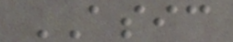ASIC
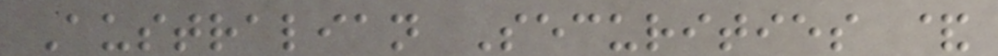Australian Securities &
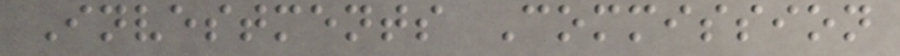Investments Commission
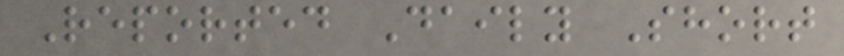Reported Daily Short
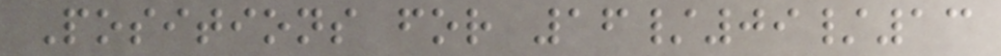Positions for 16/09/13
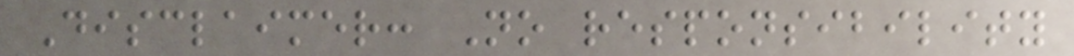Disclaimer: No responsibility
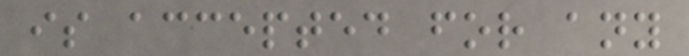is accepted for any
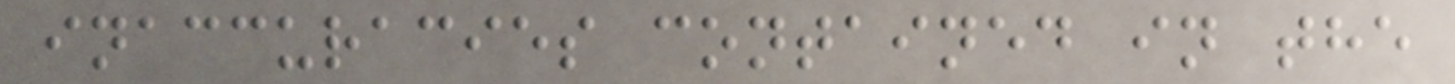inaccuracies contained in the
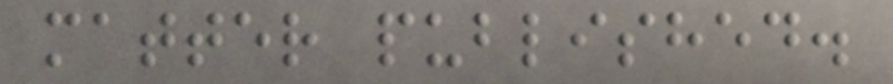matter published.
